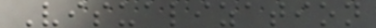Visualization
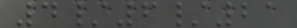4/6/21
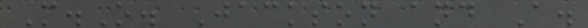M.O. Jackson and A.
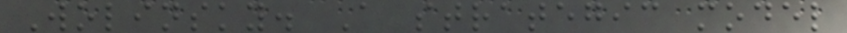Wolinsky. A strategic model
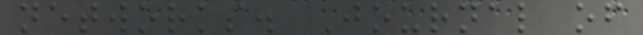networks. Journal of
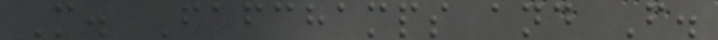M. Fafchamps and F.
